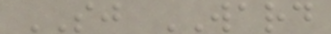SJ WARD
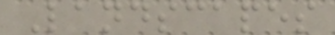Landscapes
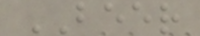BEER
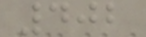402
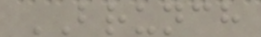BRUNCH
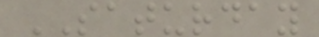SATURDAY
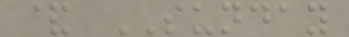& SUNDAY
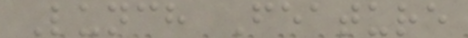Lunch Feature
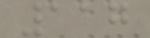117
